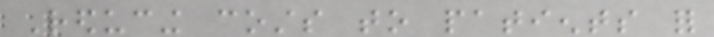Reducing costs to patients for
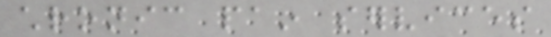chronic pain services
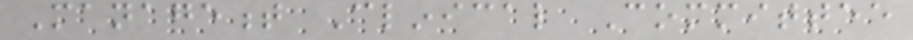Management Clinical Committee
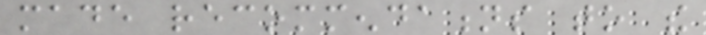made recommendations to the
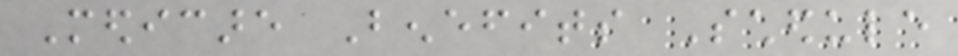Medicare Benefits Schedule
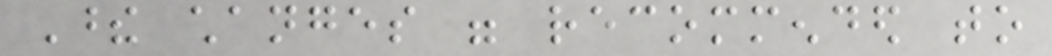These changes were recommended to
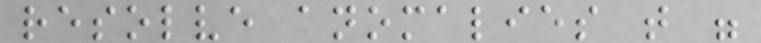resolve anomalies that were
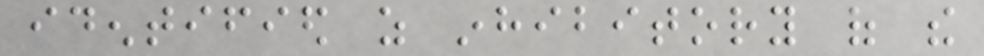identified as inhibitory of the
